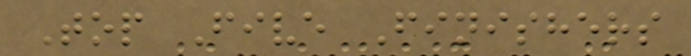Top Five Finishers
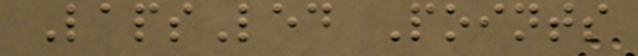LapsLed Points
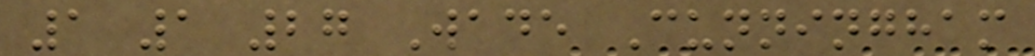1 1 27 Wade Cunningham
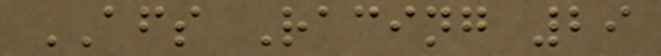AFS Racing 29
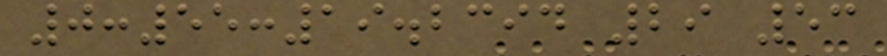0:55:19.2394 29 53
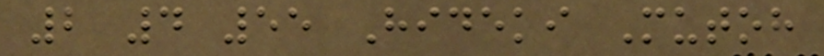2 4 55 Hideki Mutoh
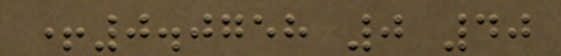+0.0758 0 40
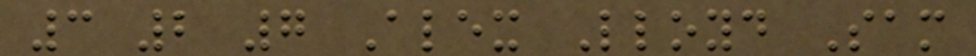3 2 7 Alex Lloyd Sam
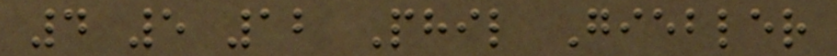4 5 12 Phil Giebler
